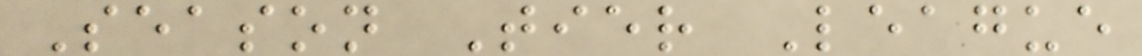Season Tier League
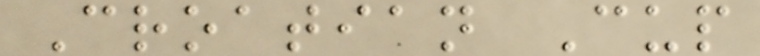Croatian Cup
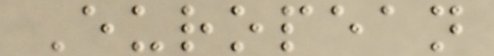European
